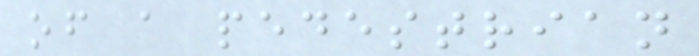of a pedestrian
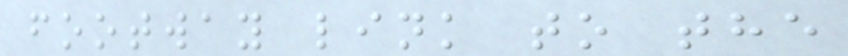footway link to the
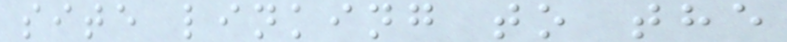site linking to the
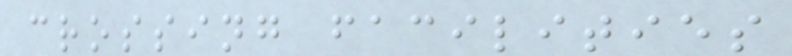crossing facilities
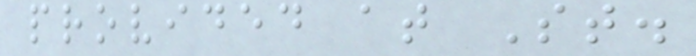provided at St.
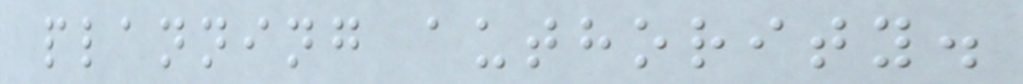planning authority.
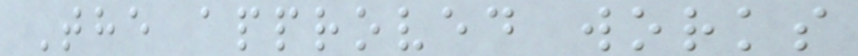The approved works
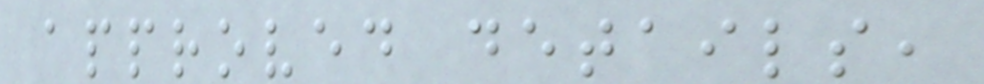approved details,
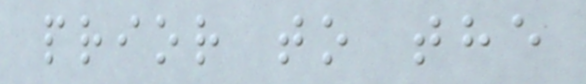prior to the
